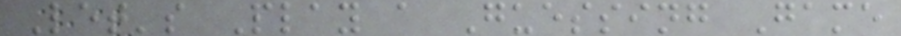Let's Play a Guessing Game
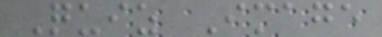Quiz Image
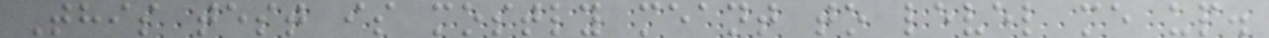This test is mostly meant to level me up.
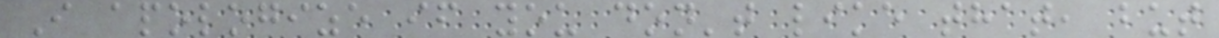I apologize if you don't like that, but
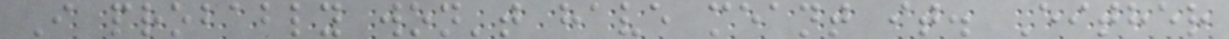I probably won't have meant it. Either
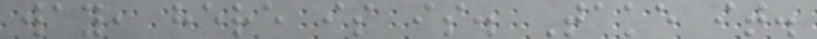way, here is is. Take it.
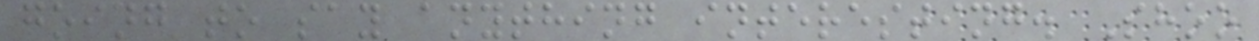going to say anything interesting. Shoo
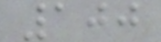100
